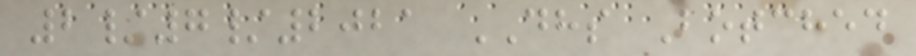2/7/2021 DHS Botched
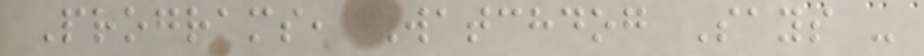Programs, Watchdog Says -
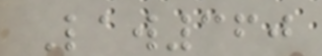Law360
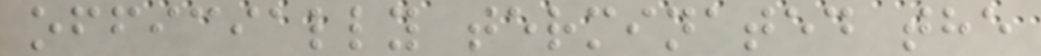officially terminated the
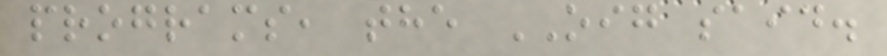programs, the OIG said.
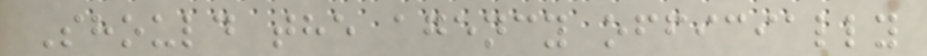Should the agency officially
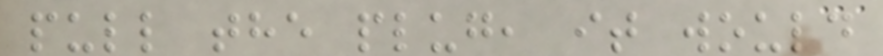pull the plug, it would
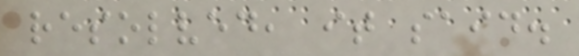resolved, it said.
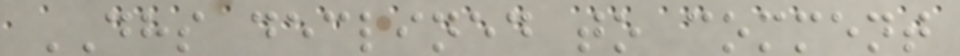DHS declined to comment
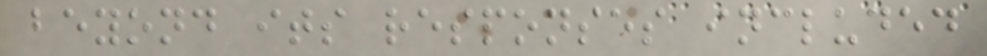beyond its responses included
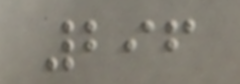296
